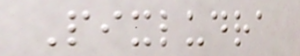Pixludra
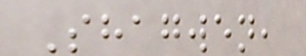Shagwen,
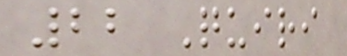22 Quiri
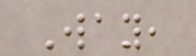Way,
